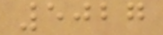5027
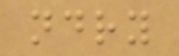ndry
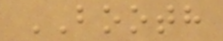BOOTH
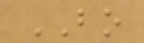BO
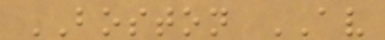BOSTON AV
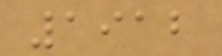1912
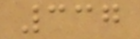337
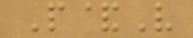P&V
